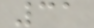31
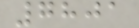7801
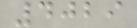4029
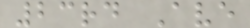23rd Ave
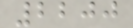2200
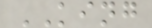KING
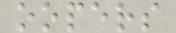oopers
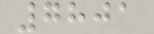7801
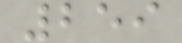259
